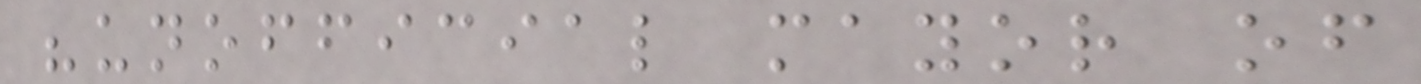"unofficial mayor of
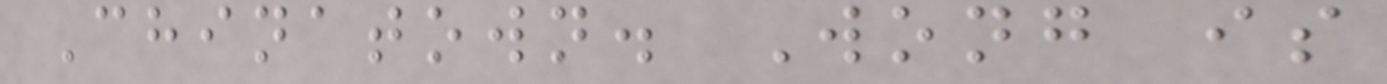Chinatown. Wong is
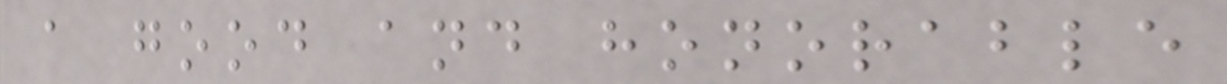a good and honorable
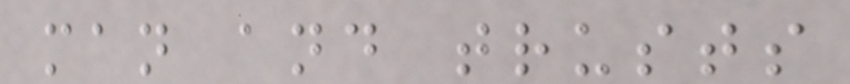man and trusts
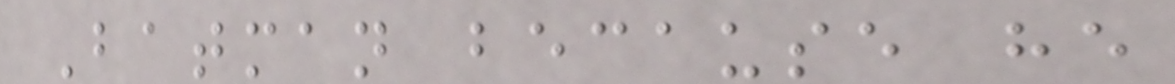Batman because he
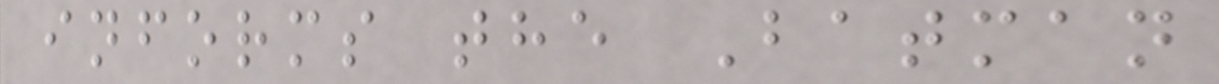informs the Batman
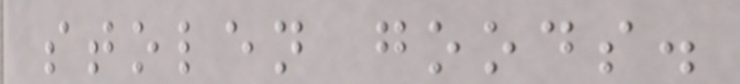stolen goods.
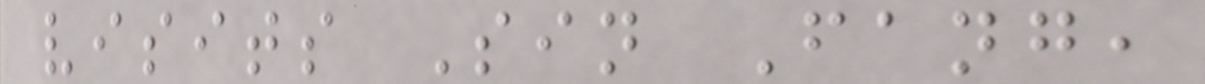visits Sin Fang,
